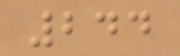244
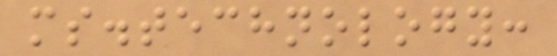ms.technology:
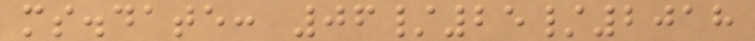ms.date: 06/25/2018
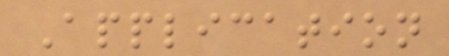Application
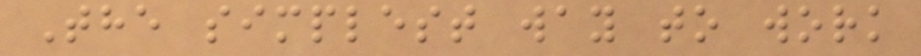The simplest way to work
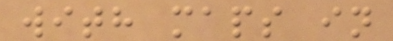with maps in
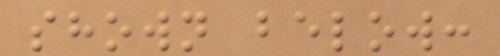shown below:
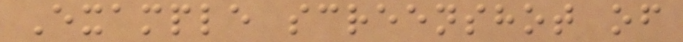Example screenshot of
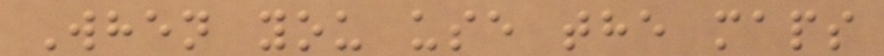When you use the maps
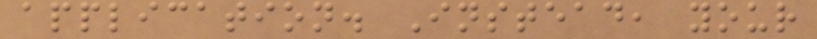application. Instead, your
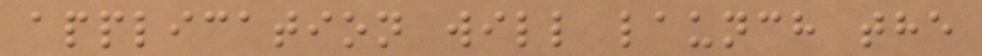application will launch the
